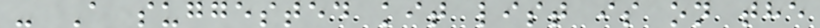- A suggested kit list is on the
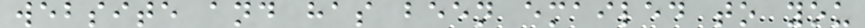website and has been emailed to you
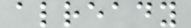already
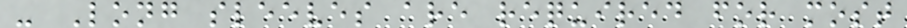- Long sleeves are required for most
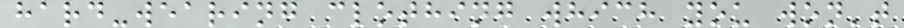hard-wearing clothing which you won't
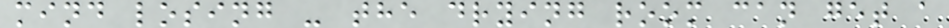mind losing - the drying room can get a
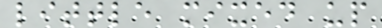little mixed up
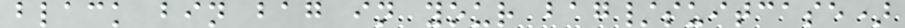black bin bag in your bag/suitcase)
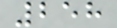258
